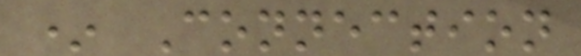* Connection
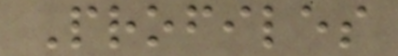Profiles
